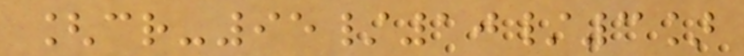[cr-95/10/3]
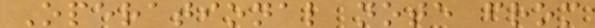Operational note from
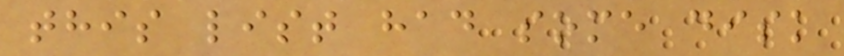this list had some disk
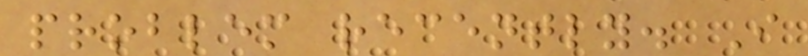problem recently. I
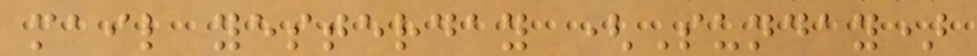mail yesterday (Sunday)
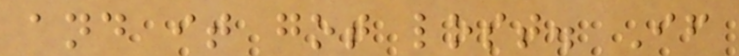and it got lost. If
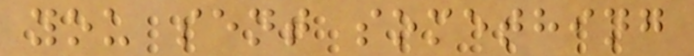you sent something
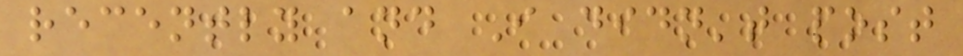recently and I didn't post
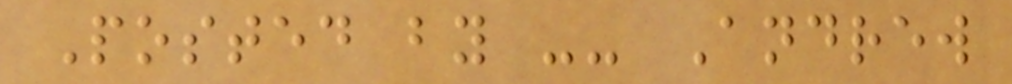Posted by -- Andrew
